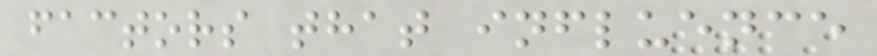factors that influence
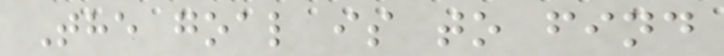The goal is to find
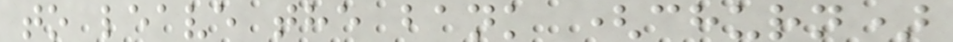to leave the bank (churn)
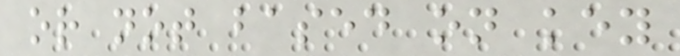or not based on key
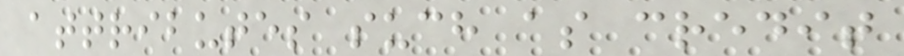attributes such as credit
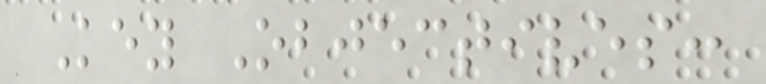Key Objectives:
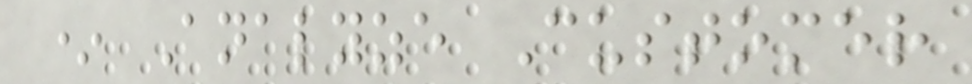* Analyze Customer
